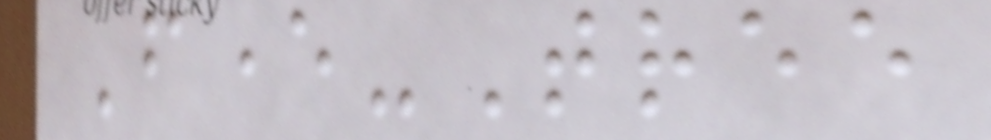Fever-Tree
